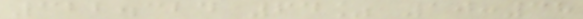322.324 64% 10:38
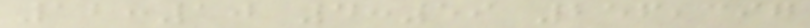12:10 4:59 256,397
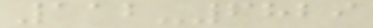112-6829
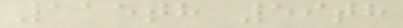115th 59th
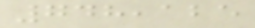748,125
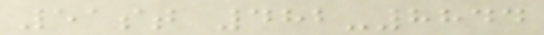51st 482-8844
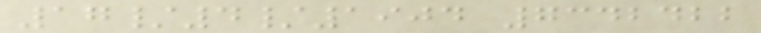17/4/1904 7342422
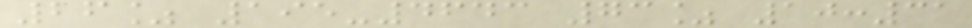26% 195-4643 73% 10:31
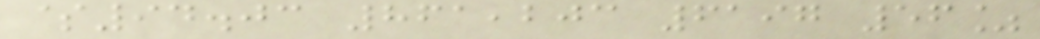$94.03 861,203 6197 56%
